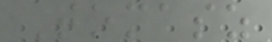Tomasz
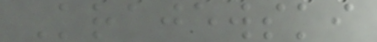Krajewski
